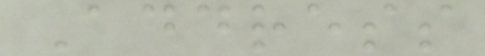Address
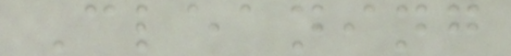Cleaning
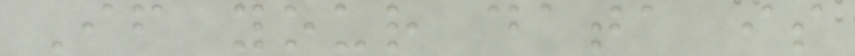If your data is
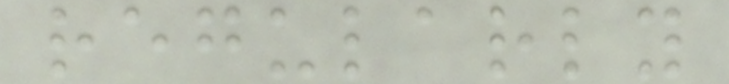regularly
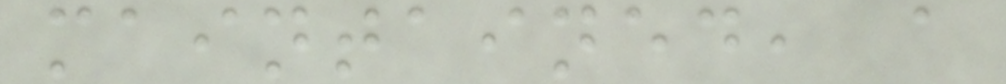maintained, a
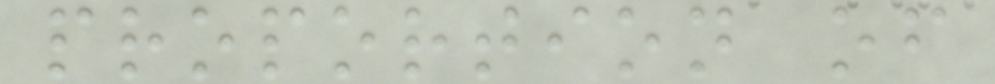proportion of
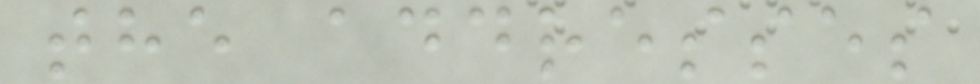the addresses
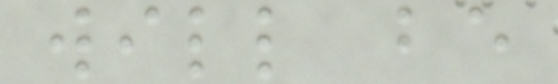will be
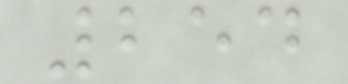254
